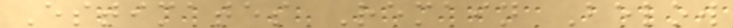Estimates Remain Below
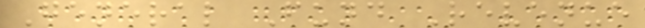General Fund Revenue
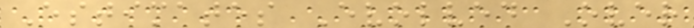Estimates Evolved Over
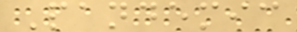Pandemic
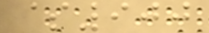$900
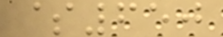$650
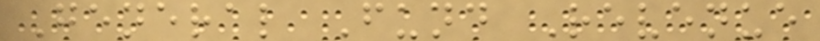General Fund Revenue
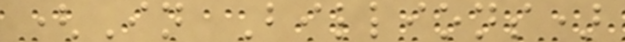(In Billions)
